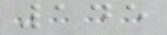145
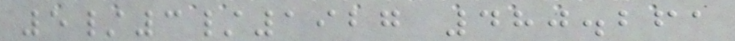5/3/1927 480.261
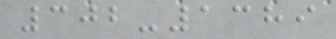302-1389
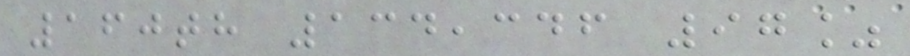160th 134,346 97%
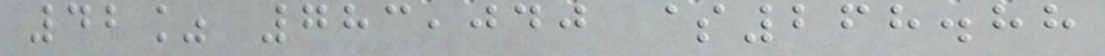42% 783,040 $268.88
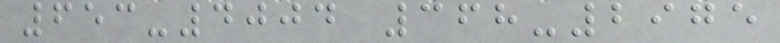653-4004 368-2975
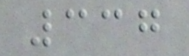337
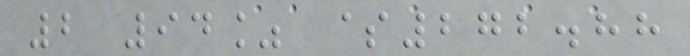2 94% $272.88
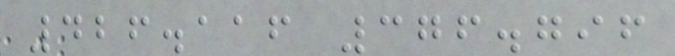426.116 376.796
